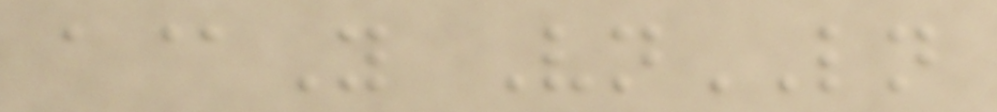a@Y VnLN
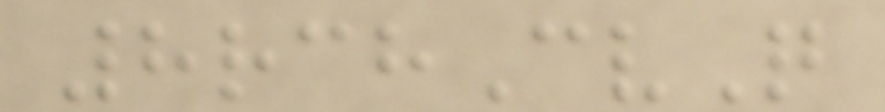8rchCvQ
